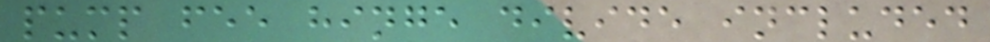pump fee hinge divide included
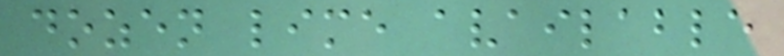dozen lime available
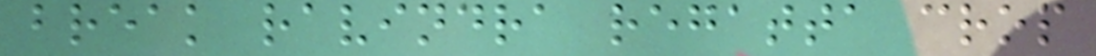break ravindra regatta crop
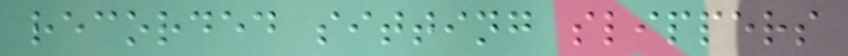recorded sitting slippers
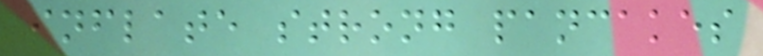inflate strong pancakes
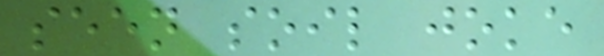seen soil joke
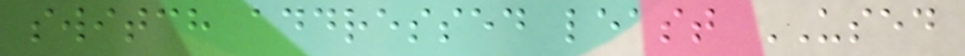switch addressed least USED
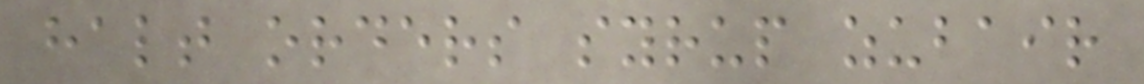halt orders syrup zubair
